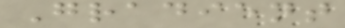Gradient
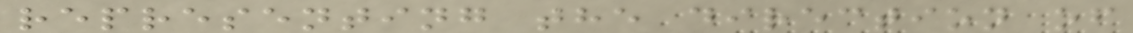representing the direction of
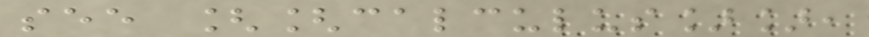see [[calculus]],
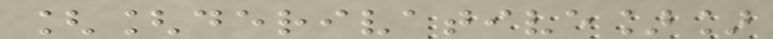[[derivative]]
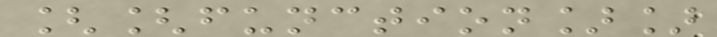[[function]]
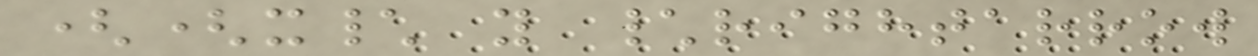((x\ y \rightarrow
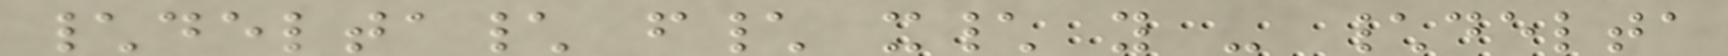\delta\ f\ x\ y - \delta
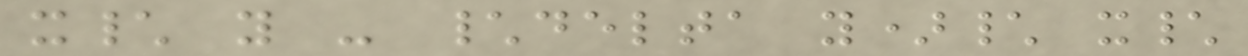x\ y - \delta y)\ x\
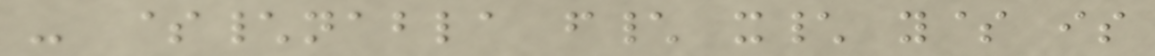- $\nabla f\ x\ y$ is
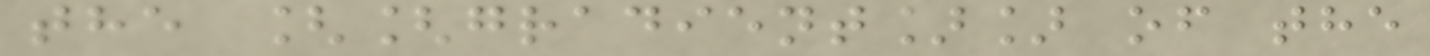the [[gradient]] of the
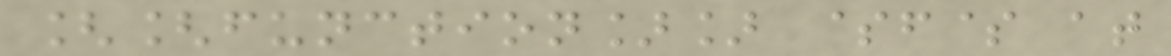[[function]] $f$ at
